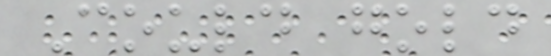Could gold
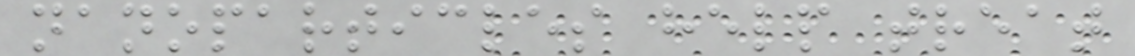nanoparticles help treat
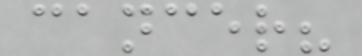cancer?
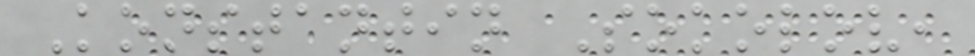Konstantin Sokolov,
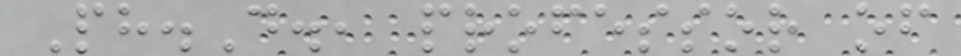Ph.D., professor of
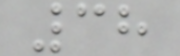38
